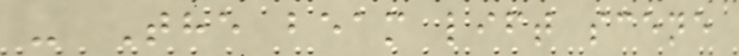- The beam lift scene
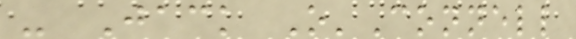- Jack O'Connell
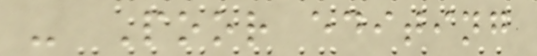- Poor editing
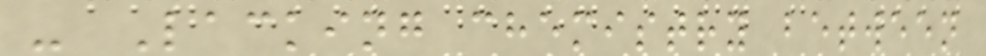- Lacking chemistry between
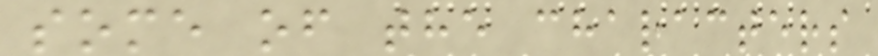some of the characters
